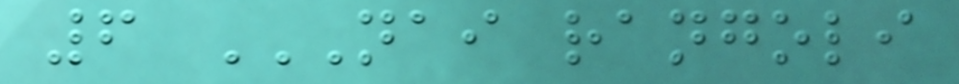6 NAI RANGOLI
